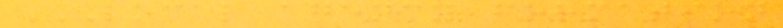LOCAL AGENCY FORMATION
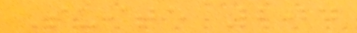Suite 204
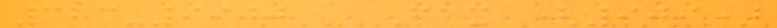383-9900 - Fax (909)
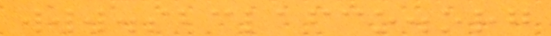www.sbclafco.org
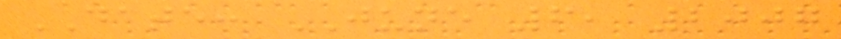DATE: JUNE 6, 2007
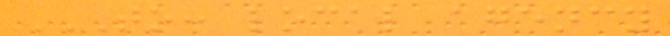TO: LOCAL AGENCY
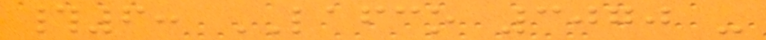#6: LAFCO 3070 -
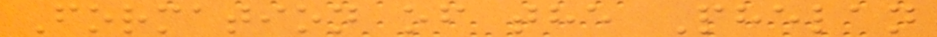Formation of the Phelan
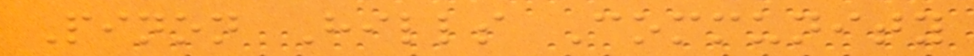Pinon Hills Community
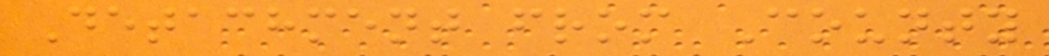Detachment from County
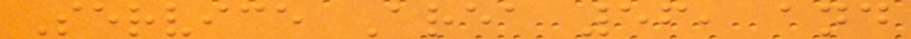Service Area 56, and
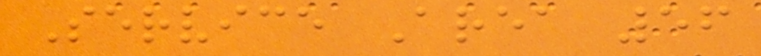Service Area 56
